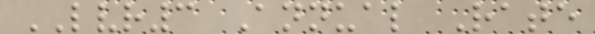LVR3 Annual Rate
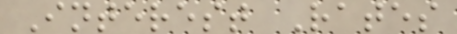Interest Rates
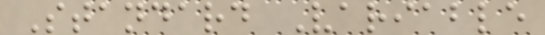Standard Variable
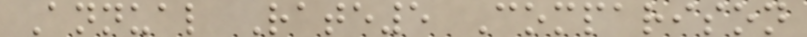Annual Rate5 Comparison
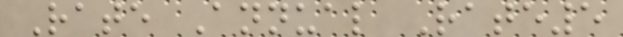Rate Annual Rate5
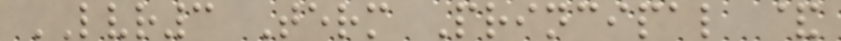LVR3 Term Principal &
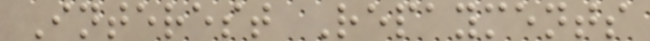Interest Repayments
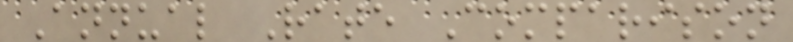Annual Rate Comparison
